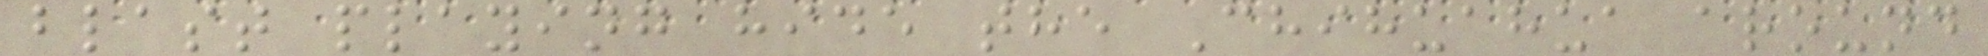blast playing hide the Chihuahua around
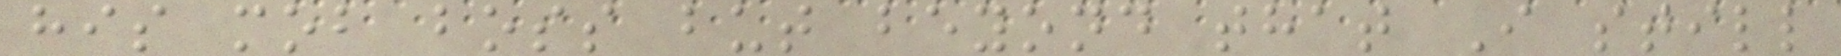his mob boss but beyond that I still
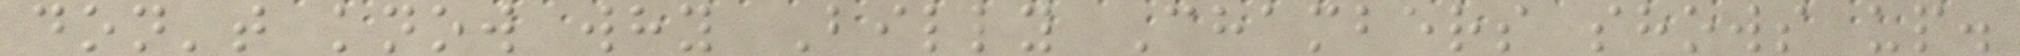don't know why Billy Chambers shows up.
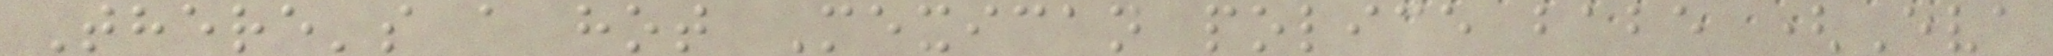There's a hot Mexican police babe (Eva
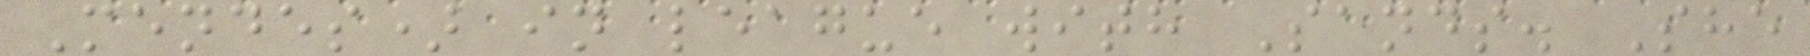Mendes) in league with Sands. She
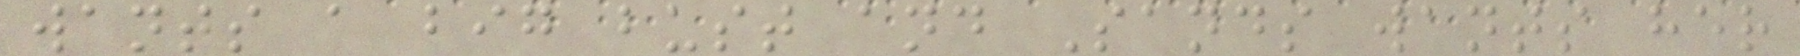wants a big bust and Sands wants her
